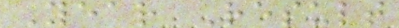Year Result
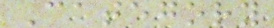Category
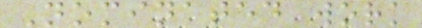Nominated work
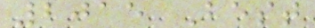2015 Best
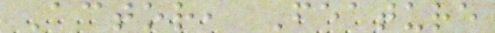Actor, Feature
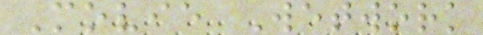Movie Wetwork
